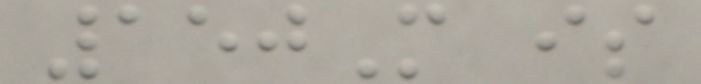150M is
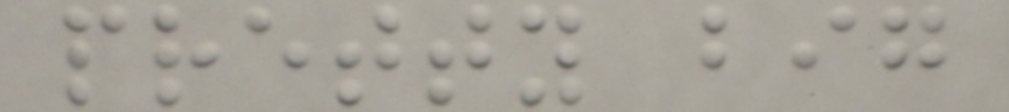pretty big
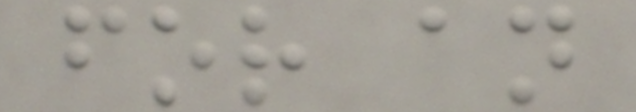for an
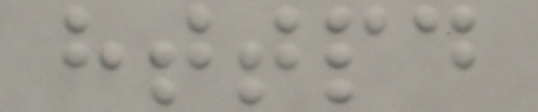httpd
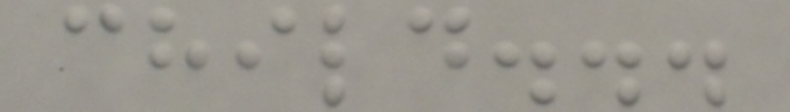child...
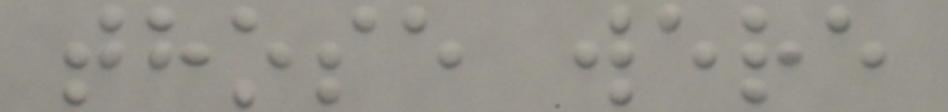those were
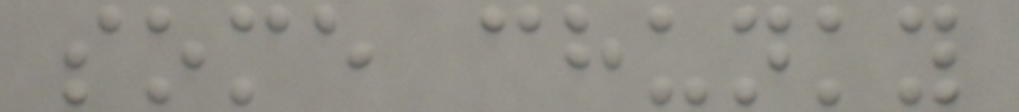some chunky
